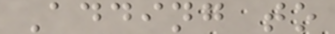Adding to
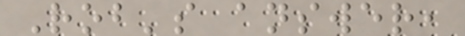Rob's answer,
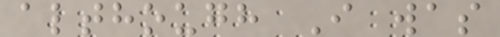although I was
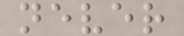never
